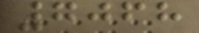7068
